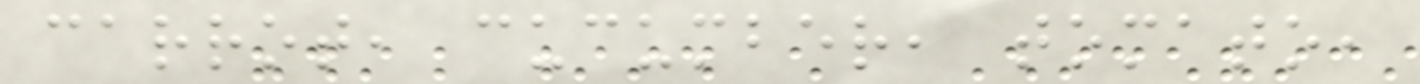carrot, cucumber, tomato,
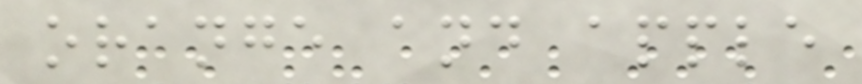orange and apple
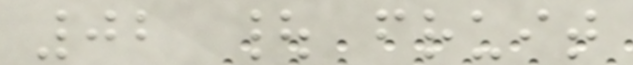02 | fruit
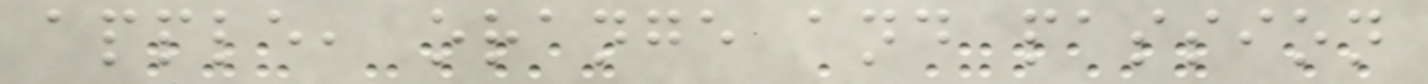apple, orange and passion
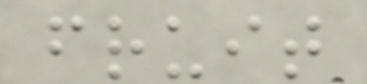fruit
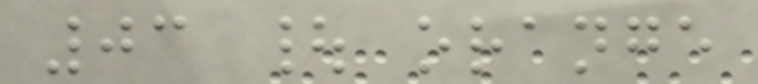03 | orange
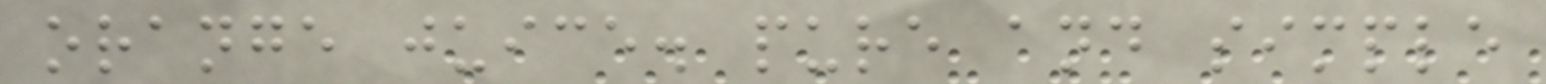orange juice. pure and simple
